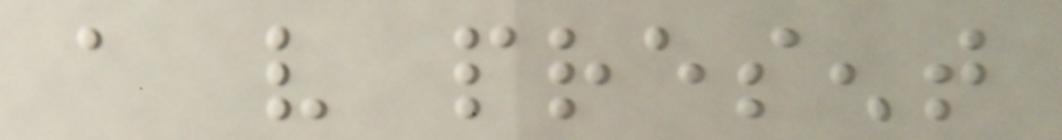a very present
